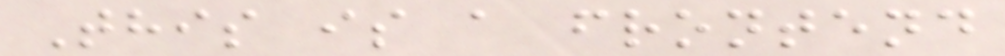This is a frontend
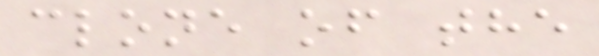clone of the
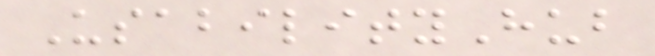UsabilityHub
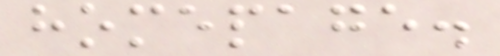homepage.
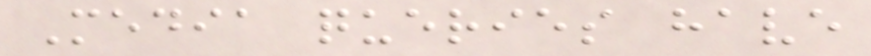Media queries have
